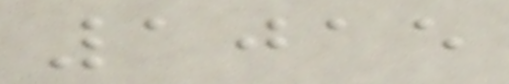1015
